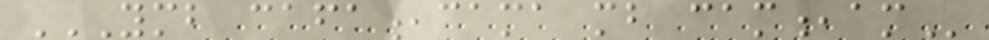YMB CAFA,CAMA MB CAM,AM
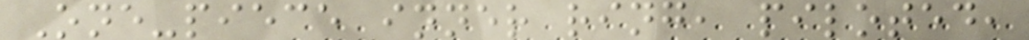One-piece inner ring, piloted,
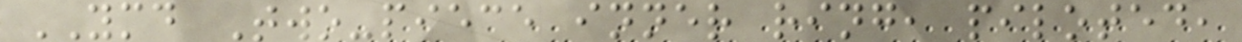YMD Two-piece inner ring, piloted,
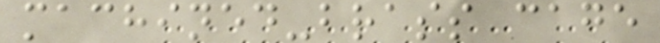machined-brass cage
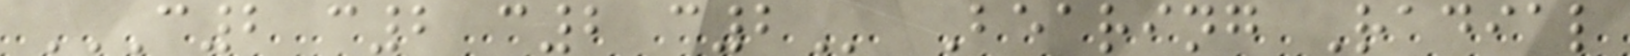C2 C2 C2 C2 Bearing Radial
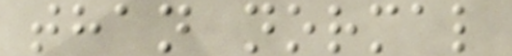than normal
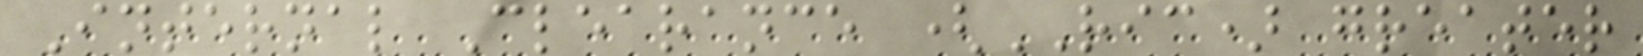Internal Clearance (RIC) greater
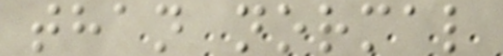than normal
